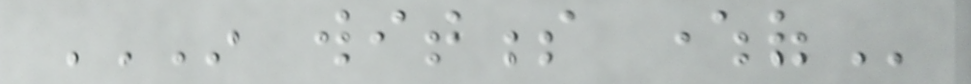IN WITNESS WHEREOF
